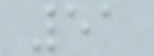51
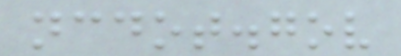ncdot.gov
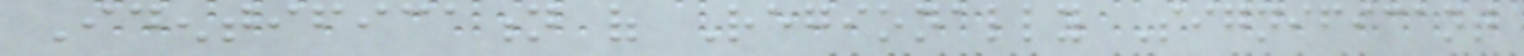Identification of Regionally Significant
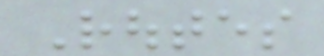Routes
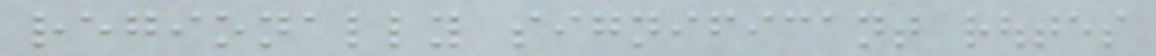regionally significant routes
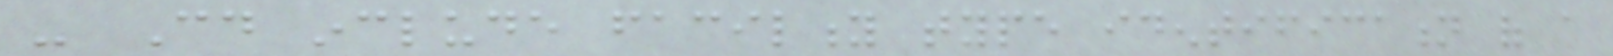- Could include facility type identification of a
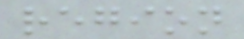region
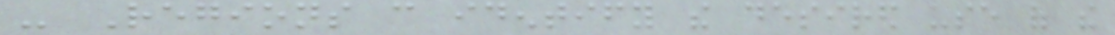- Regions can identify the desired use of the
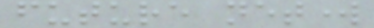future network
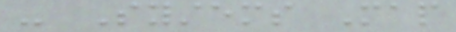- Systems Map
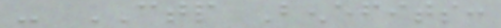- CTP Benefits:
